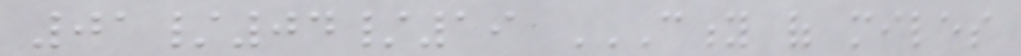01/04/19 CITY OF MILES
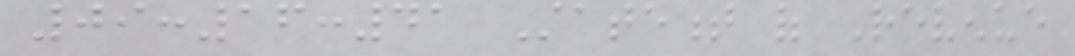09:16:41 Statement of Revenue
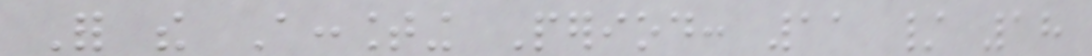For the Accounting Period: 11 / 18
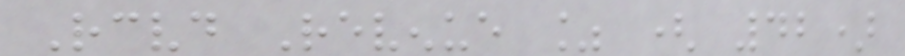Received Revenue % ( 42)
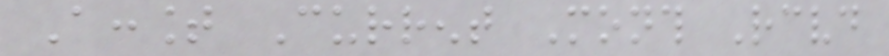Account Current Month Received
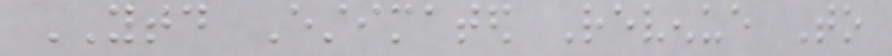YTD Estimated Revenue To
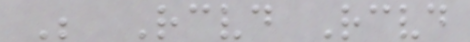Be Received Received
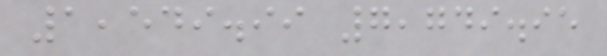1,549.99 7,749.95
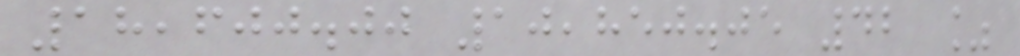18,600.00 10,850.05 42 %
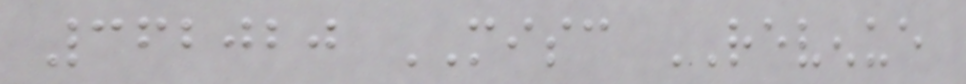362020 MISC REVENUE
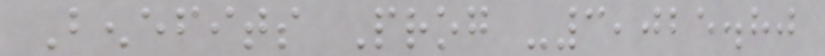Benefits Prog -3,025.80
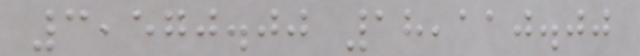3,570.00 18,110.00
